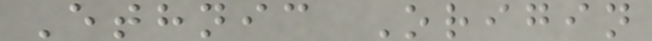Ethnic Origin
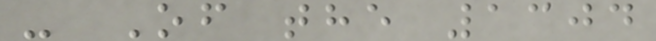- Of the 1304
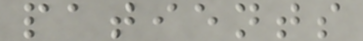patients
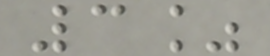3%
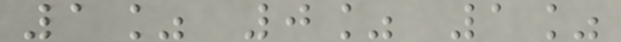1% 0% 1%
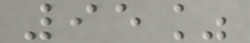95%
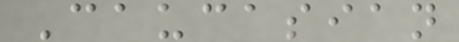Caucasian
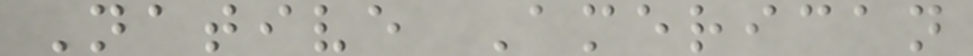Native American
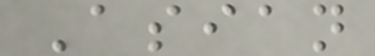Asian
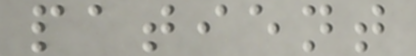patient
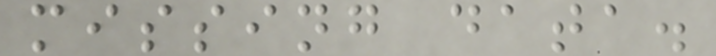missing data.
